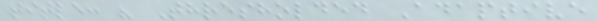title: " Thresholded Adaptive
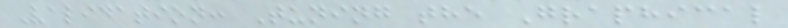Validation: Tuning the Graphical
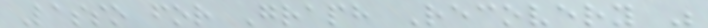Lasso for Graph Recovery "
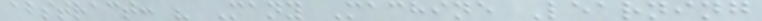abstract: " Many Machine Learning
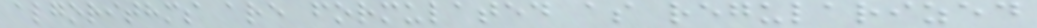algorithms are formulated as regularized
